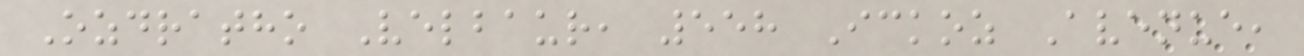Ozdratho Velbaur, 558 Ickoz Avenue,
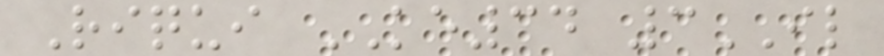Riqui KE34 3IL
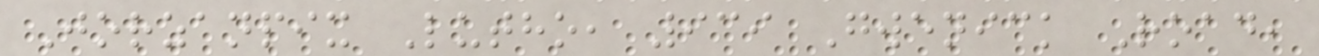Jorzanpix Lutho, 939 Gwenick Road,
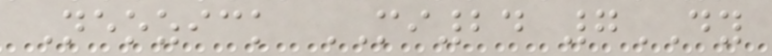Neozick MI24 7DY
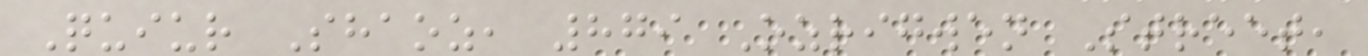Quiur Shaoz, 879 Ozrigwen Street,
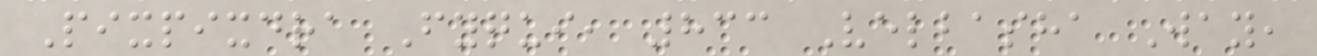Pixpixdra Fyqui, 833 Velbasha Way,
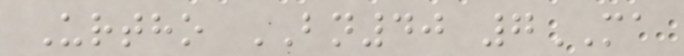Urtho BN40 7MA
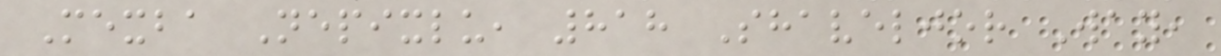Mexba Nepixlu, 818 Shaveljor Way,
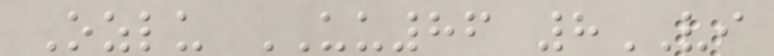Ozlu UU86 8VI
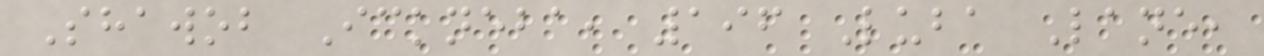Shawob Ickneba, 196 Luba Lane,
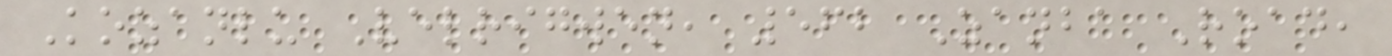Kozanlu Velrigwen, 562 Zanba Road,
